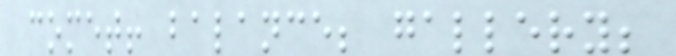comet! balance; gallery;
